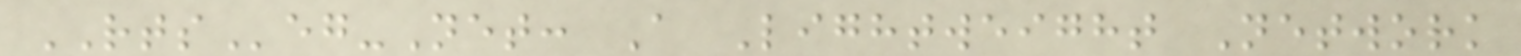RTSeg-Net: A Lightweight Network
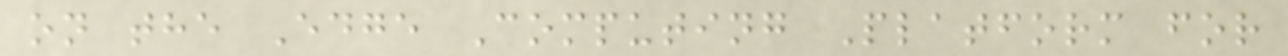on the Edge Computing Platform for
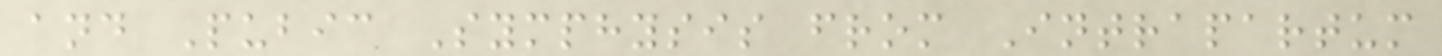and Pubic Symphysis from Intrapartum
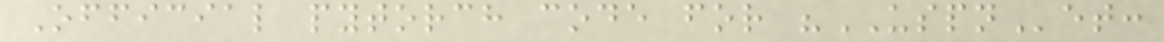Official pytorch code for "USPNet:
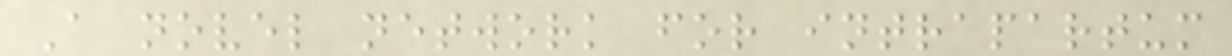A novel network for intrapartum
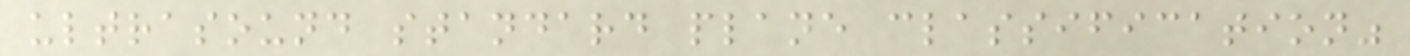ultrasound standard plane classification"
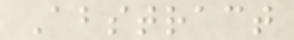Abstract
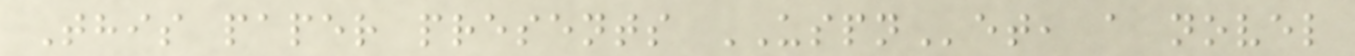This paper presents USPNet, a novel
